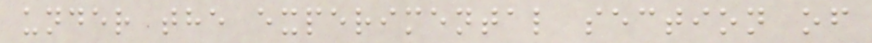under the experimental section of
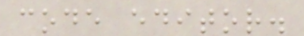code editor.
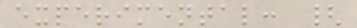experimental: {
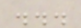...
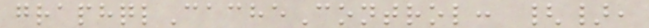graphqlCacheControl: {},
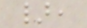},
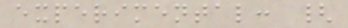experimental: {
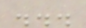...
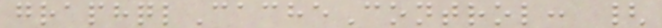graphqlCacheControl: {
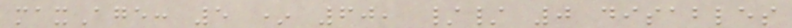maxAge: 5 * 60, // 0 disables
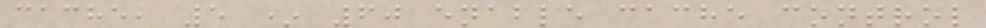cache, 5 * 60 enable cache control
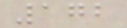172
